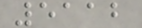5112
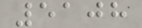5108
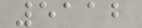5112
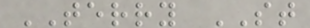TERRY ST
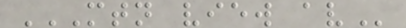MTN VIEW AV
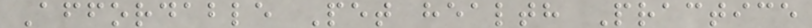Affordable Pet health Practice
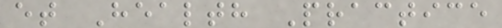et Health Practice
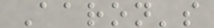Aaron's
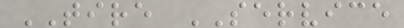TIRE SERVICE
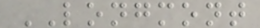LONGMONT
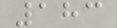183
